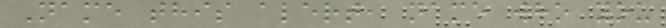Name this alert, name who you
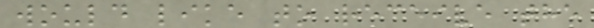would like to receive the
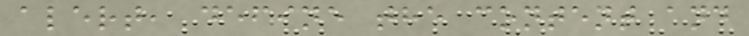alert, define the content and
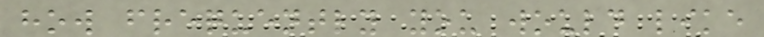how frequently you would like
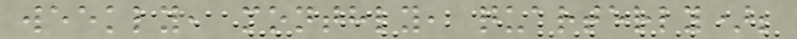weekly, monthly, quarterly);
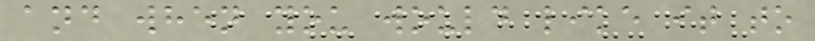and when you would like it to
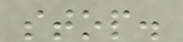stop.
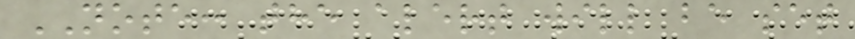NOTE: the alert will be set
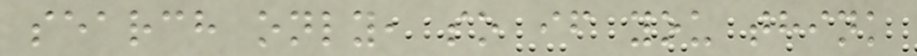search only, so if you think
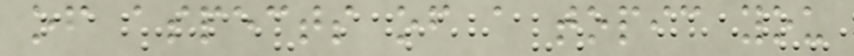of aspects of a topic you
